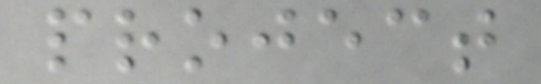project
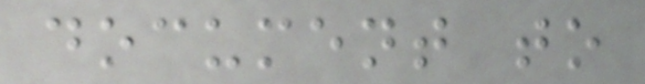document to
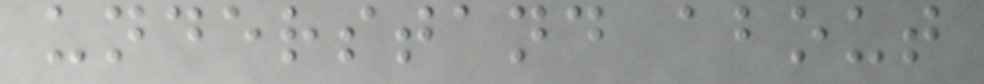understand about
